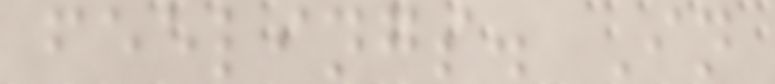feelings. In
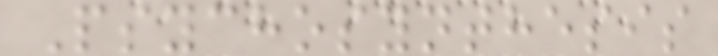Psychosynthesis
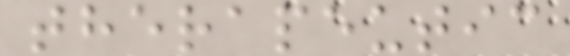therapeutic
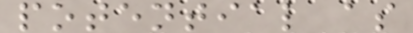potential as
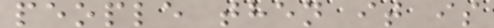people then it is
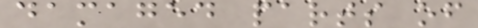damaged parts of
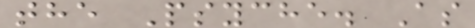the Psyche. As
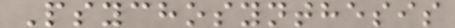Psychosynthesis
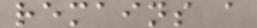remains a
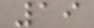19
